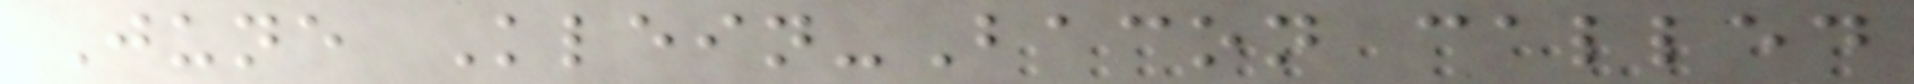June Klein-Bacon called
